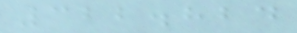322.824
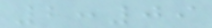2:09
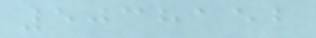5038152
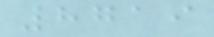8719
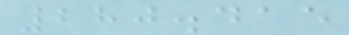280.415
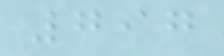797
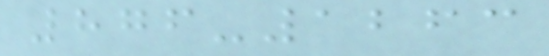876-1263
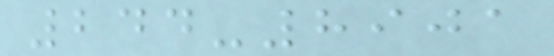244-8901
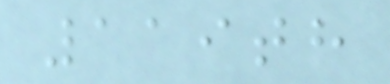119th
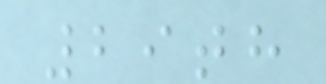29th
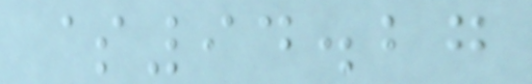$94.27
